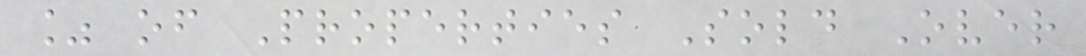% of Properties Sold Over
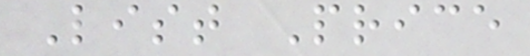List Price
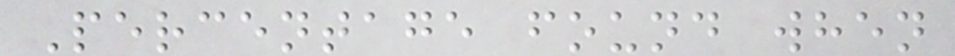Percentage found when
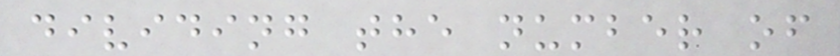dividing the number of
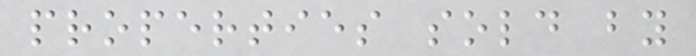properties sold by
